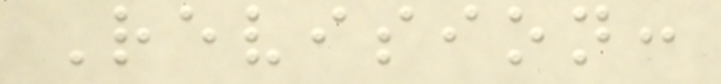Revision:
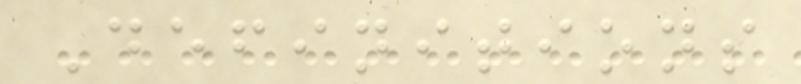Definitions
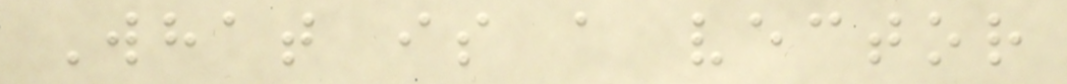What is a vector
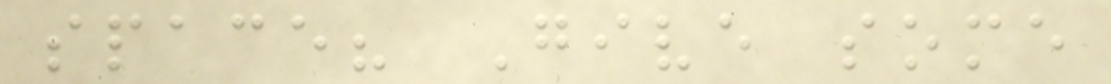space? Give some
